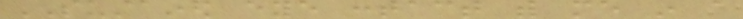SUSTAINED eye contact with me in a
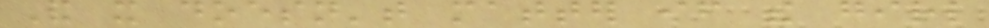And it doesn't matter if the girl
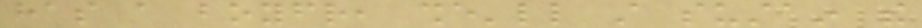has a boyfriend, she'll still sustain the
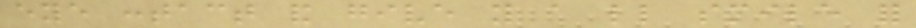eye contact and give you a little smile for
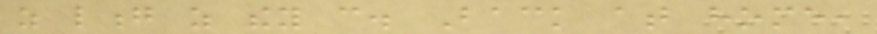as long as they can. Back at home,
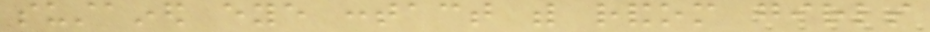sustained eye contact with random girls
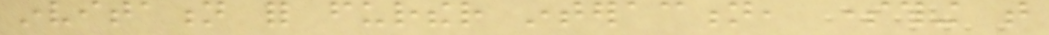invitation for further interaction, something that
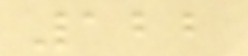122
